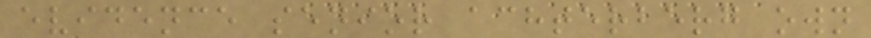evidence senior achterberg own
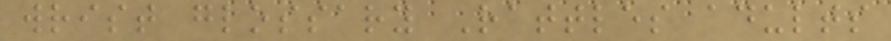wrist glossary Rattles adults
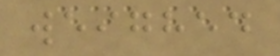weighed
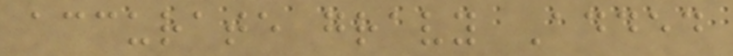accurate gravy Added
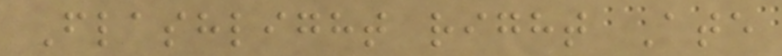Flashlight right Ate
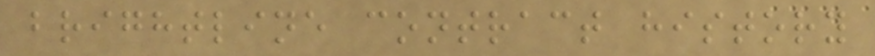brightline contract history
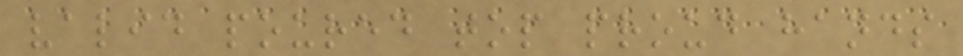valid poured top proud hands
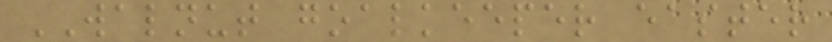WALNUT goalkeeper easter
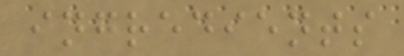ingredients
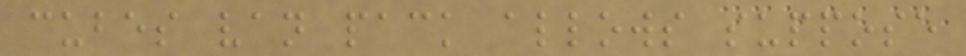cubes van pack allows suppose
